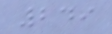249
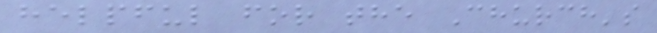helpful for the Church's
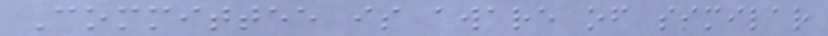Committee is aware of similar
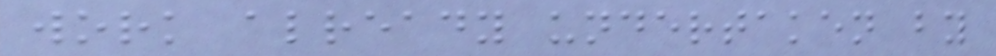work already undertaken by
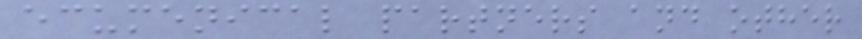ecumenical partners and other
